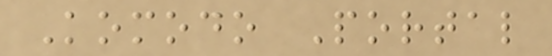Komodo Portal
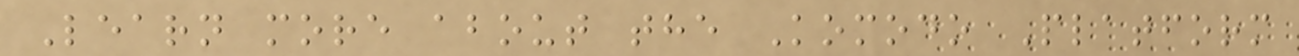Learn more about the Komodo Platform
